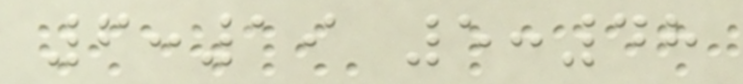6:19 5:48
